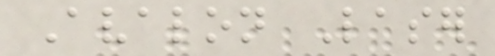Avalon Laser
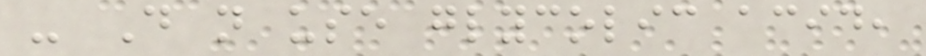- Do not use glycolic acid,
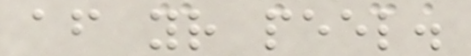after your peel.
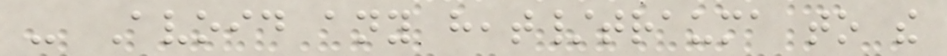- Avoid any heat/trauma to the
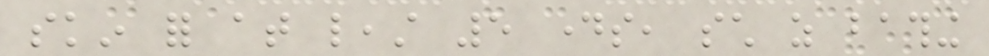skin for at least 5 days, such as bathing
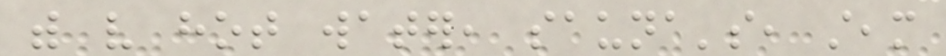with very hot water, sauna's, steam
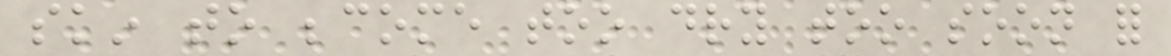skin to become too dry too soon for
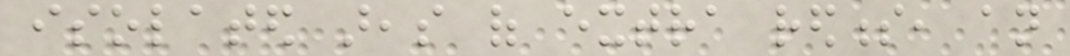isolated areas of extra redness, an
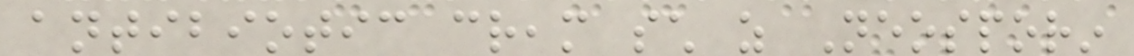antibiotic cream such as Neosporin
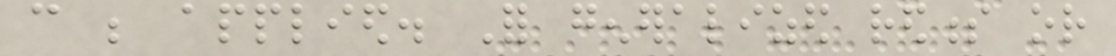can be applied. For generalized redness or
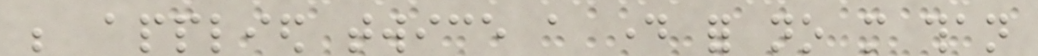be applied twice a day for no more than
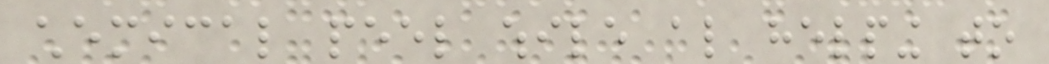chemical peel while also helping to
